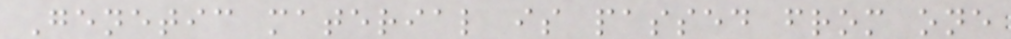Genetic material is passed from one
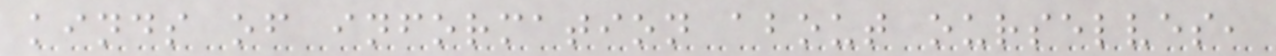kinds of information about ourselves,
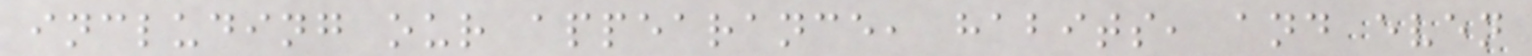including our appearance, habits, and even
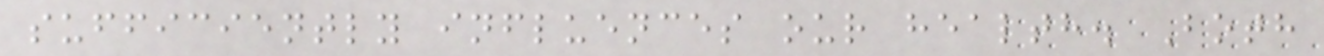sufficiently influences our health. Both
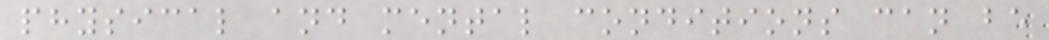physical and mental conditions can be
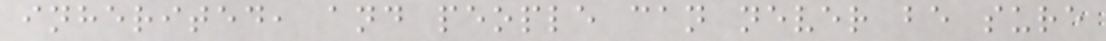inherited, and people can never be sure
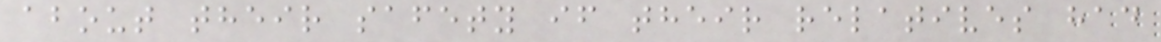about their safety if their relatives had
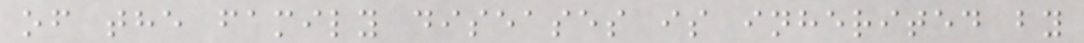of the family diseases is inherited by
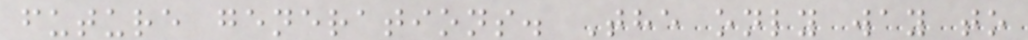future generations. The only way to
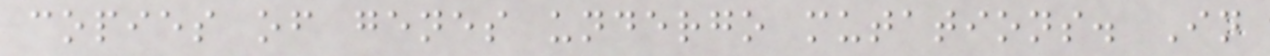copies of genes undergo mutations. In
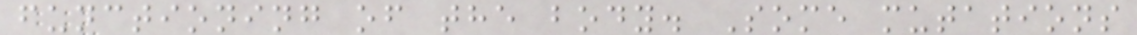functioning of the body. Some mutations
